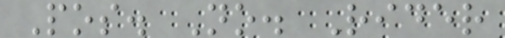Pos. No. Rider
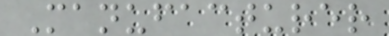Manufacturer
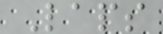Laps
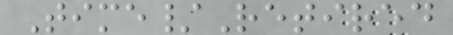Time/Retired
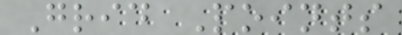Grid Points
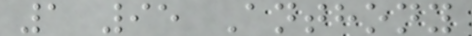1 95 Anthony
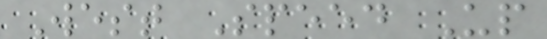West Speed Up
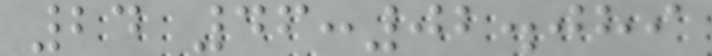24 46:02.089
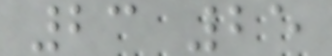23 25
